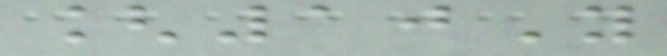[10Y
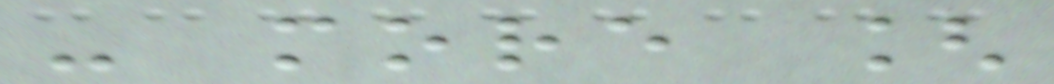- more [
